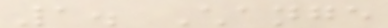1. Change
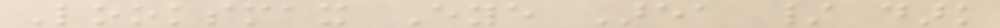Looksmax Eye Area / dark
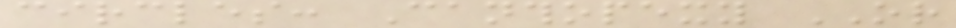circles: Canthopexy OR
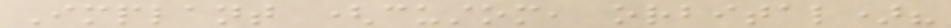Implant (custom, orbital)?
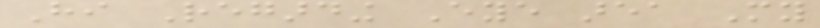Hi Regarding Eye area My
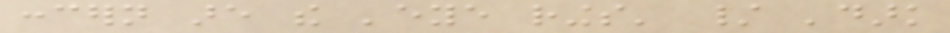concern are the 'eye rings' / 'dark
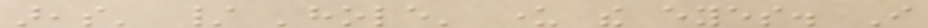areas' / 'hole' under the eyes. I
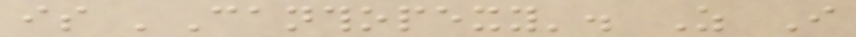is 'Canthopexy'. As I
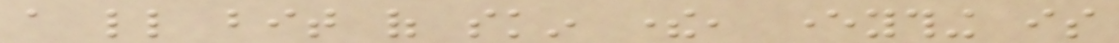a little bit of skin there, everything is
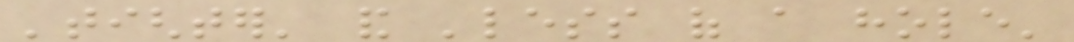'tighter' and 'less of a hole'
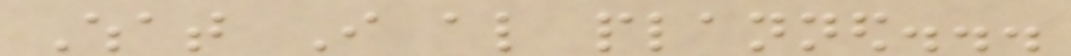What I also planned...
